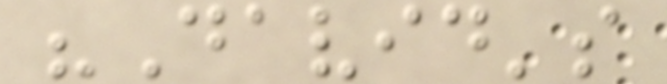"David's
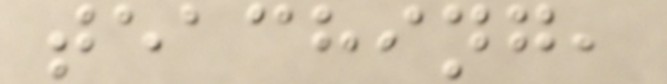teaching,
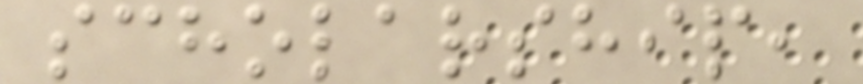scholarship,
